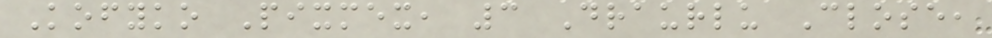Kofyko Pixmex, 3 Draurlu Close,
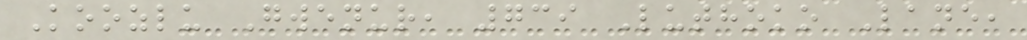Koozlu Gwenur, 739 Luthoko Lane,
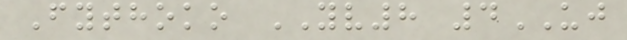Fythoko YV8 4UJ
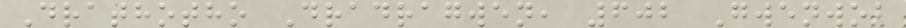Drathotho Dradragwen, 602 Gwenwob
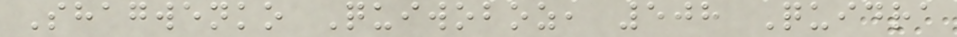Shagwenko Quiwoboz, 508 Quidra
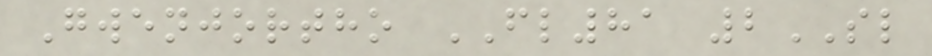Gwenjortho FL81 2SL
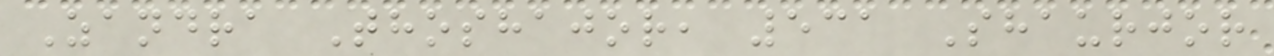Zandra Thoshajor, 531 Shaurjor
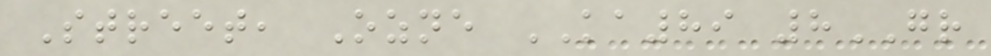Street, Ozne KA89 8GR
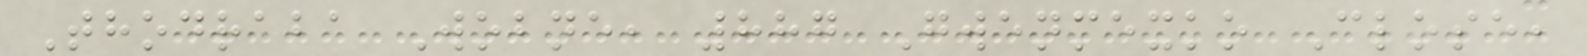Thodraba Wobne, 887 Gwenmexko Close,
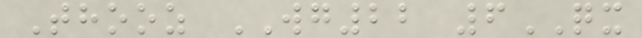Thooz WG22 6QX
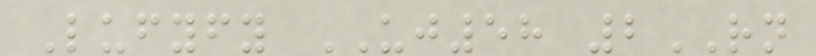Lufyfy UJ58 2RN
